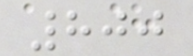800
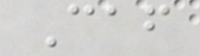Caf
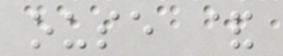ouse &
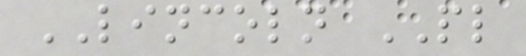LINCOLN PL
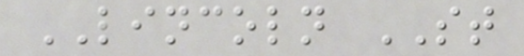LINCOLN ST
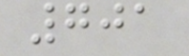701
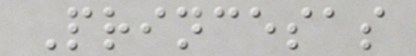Princesas
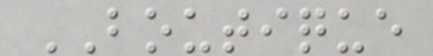BOUTIQUE
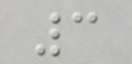3
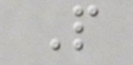P
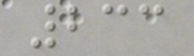233
